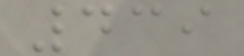439
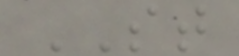ST
